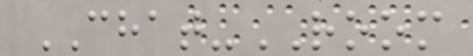CHAT-ROOM
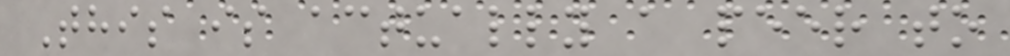This is actually a peer to
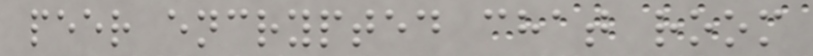peer encrypted chat room
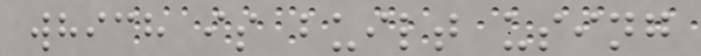which is built using
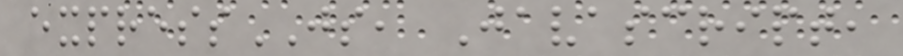expressJS, Javascript,
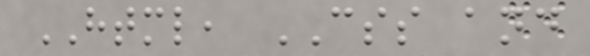HTML, CSS and
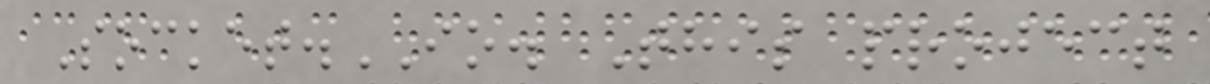Socket.IO. This project
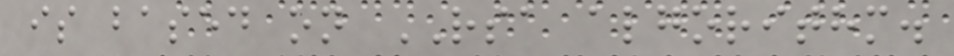is based on RSA algorithm.
